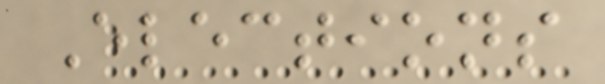Elections
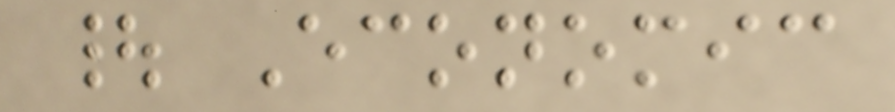| Economic
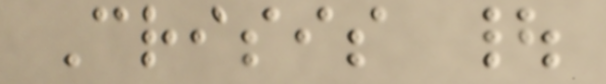Crisis |
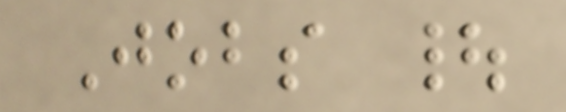Jobs |
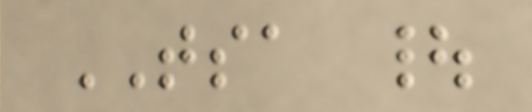TSA |
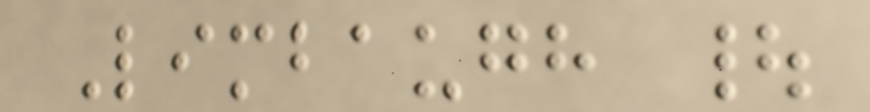Limbaugh |
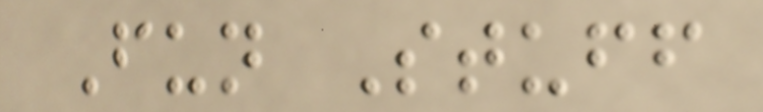Fun Stuff
